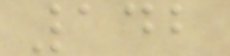142
